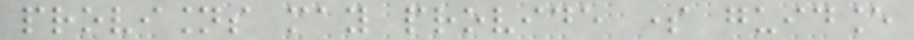provisions may provide some guidance
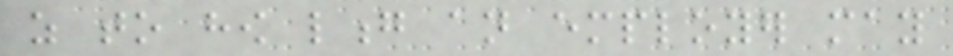as to how long an employer may
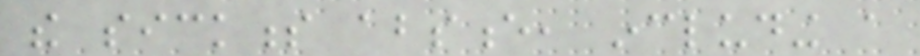the sickness absence, including a
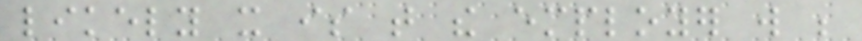likely it is that the employer will be
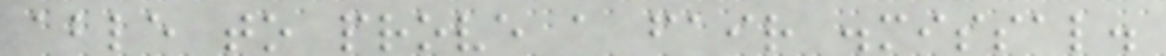able to prove a fair dismissal.
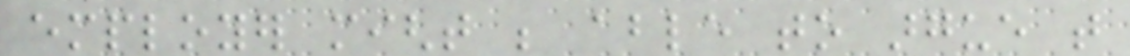employer might be able to argue that
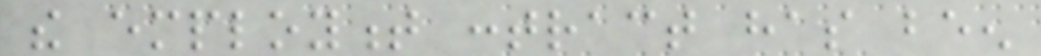the employment contract has been
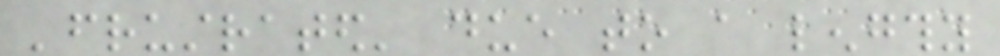'frustrated' due to a lengthy
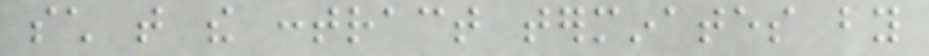such that the contract terminates by
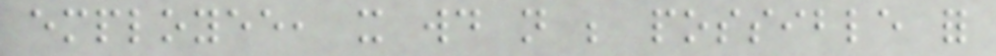employee, it would not be possible for
